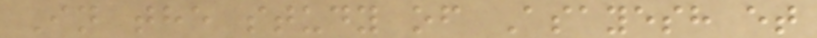In the study of Asayesh et
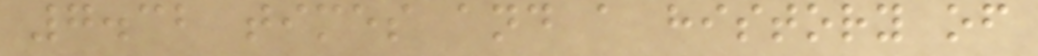7.32 times and a history of
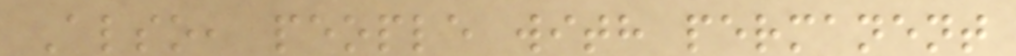Also, people with permanent
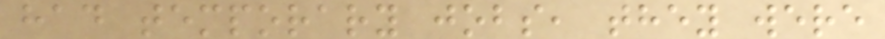had temporary jobs, they were
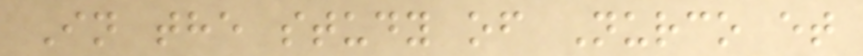In the study of Nurco et
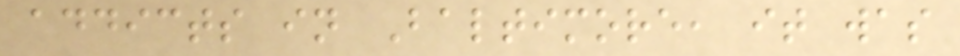addicts in Baltimore, it was
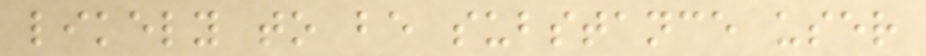likely to be substance user
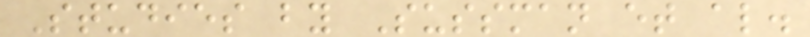Studies by Sussman et al.
